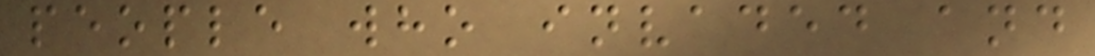people who invaded and
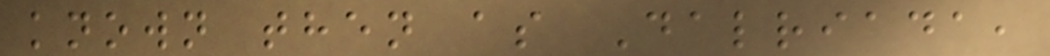known then as Dalriada,
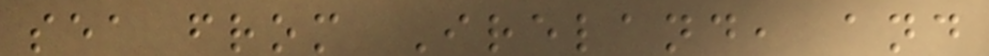sea from Ireland, and
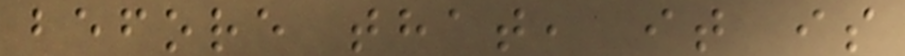before that, it is
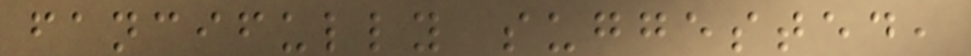fancifully suggested,
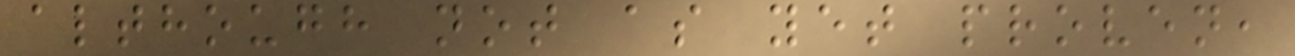although not as yet proven,
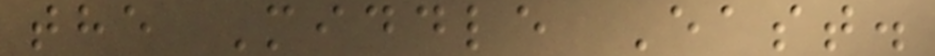the Middle East.
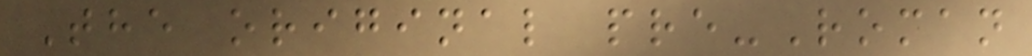The original pre-Roman
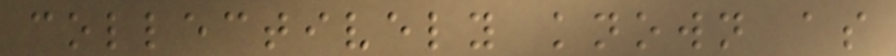collectively known as
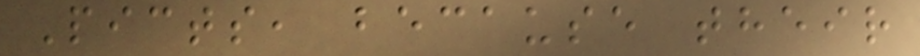Picts, because their
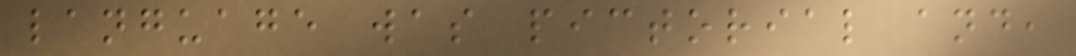language was pictorial and,
